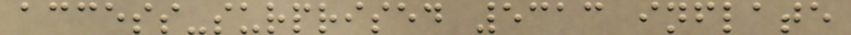access-surprised 5313 inflate
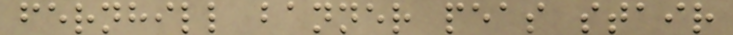fernhill banner peas stair
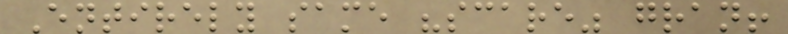Entirely same "scare" gran!
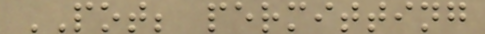POT; permitting
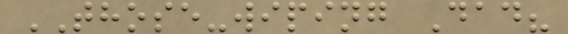THOSE-wiping Dad?
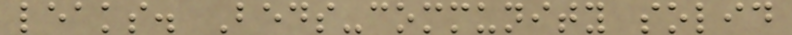leaks. Beds-community solid
